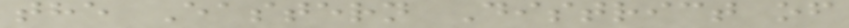the Eastern District of
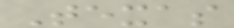Texas
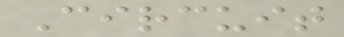Circuit
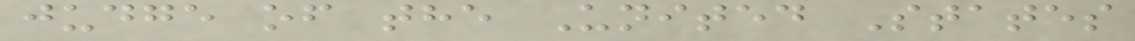judge of the United States
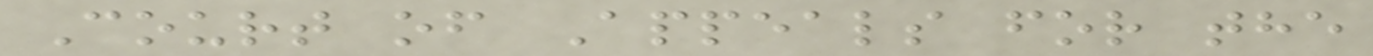Court of Appeals for the
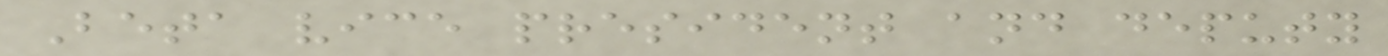Beta vice president and deputy
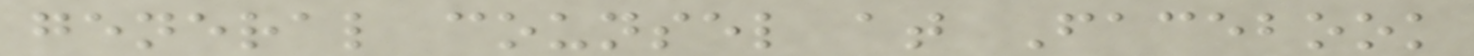general counsel at Facebook
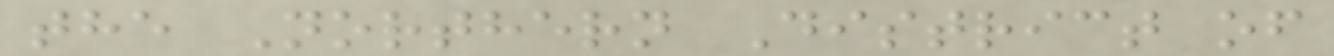the Northern District of
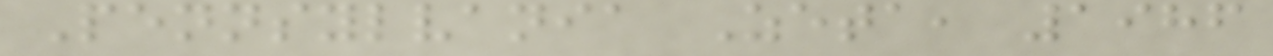Pennsylvania Zeta, 1986
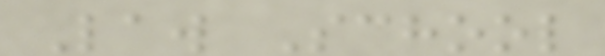Law School
